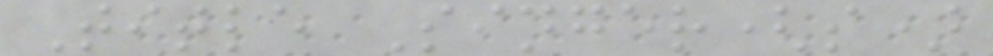Title Singer(s)
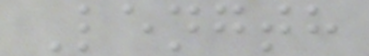Length
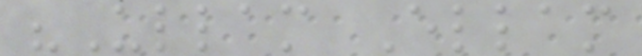"Ullam Ellam
